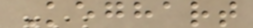Keghart
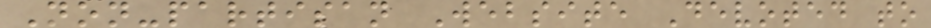Non-partisan Website Devoted to
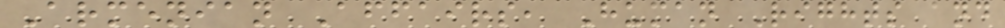Armenian Affairs, Human Rights and
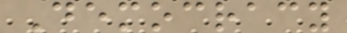Democracy
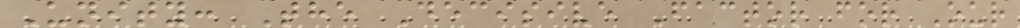Unity: The Decisive Factor for Our
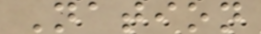Nation
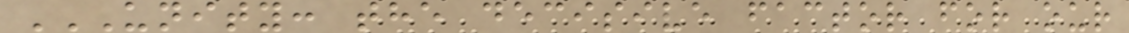UNITY: THE DECISIVE FACTOR FOR OUR
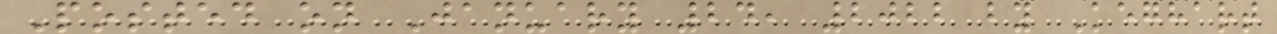Posted on January 24, 2022 by Keghart
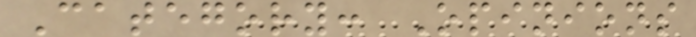Category: Opinions
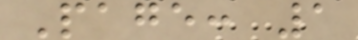Page: 1
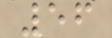56
